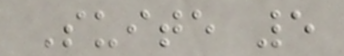Suite 5
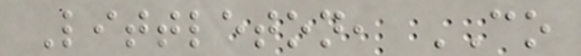Littleton, CO
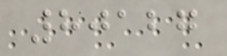80127
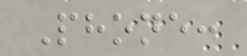Phone:
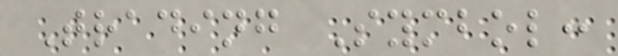Trading Symbol:
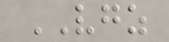VGZ
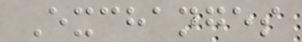Exchanges
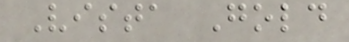Vista Gold
